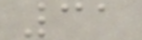31
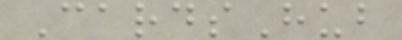CardsHub
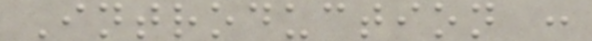Introduction :
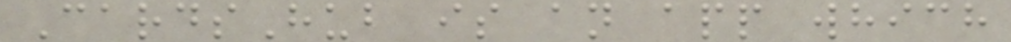CardsHub is an app which
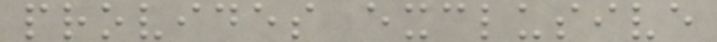provides exclusive
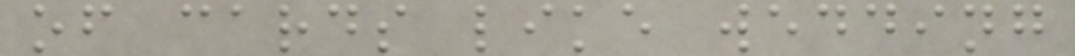of cards like wedding
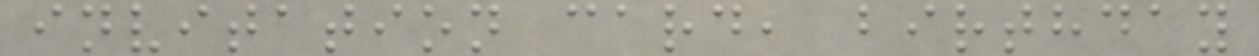invitation card, birthday
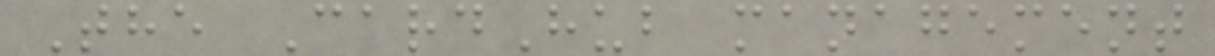The CardHub management
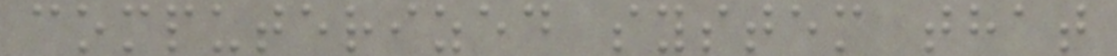computerized system that
